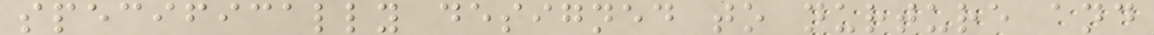specifically designed to nurture and
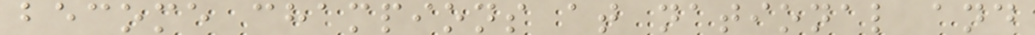become champions at national and
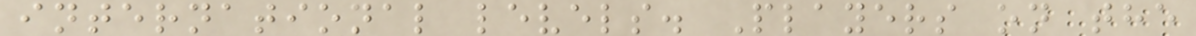international levels. Players on the
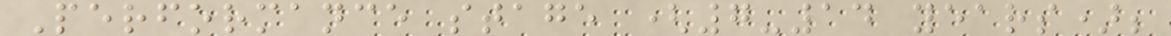Performance stage (7-14 years);
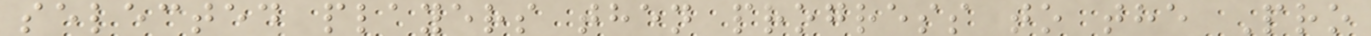selected players then progress to the Pro
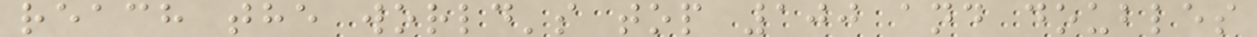reach the world's top 100 and doubles
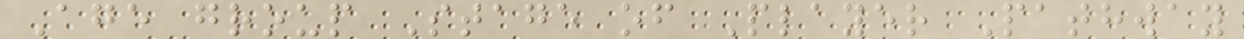Age group Stage of Player Pathway
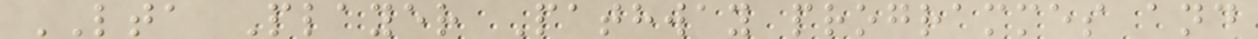LTA Player Pathway programmes and
